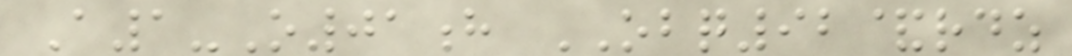A1-O01h OBQ92&rdz
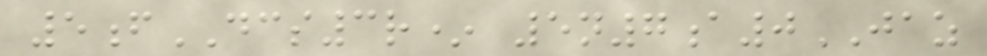5fDCS3r* 5n7a0JAZ
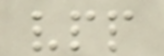vpp
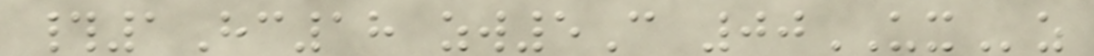#1Hc18 zw5C 00UXz
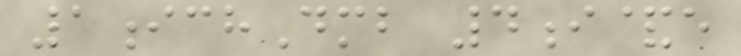1ichDmb 4i&e
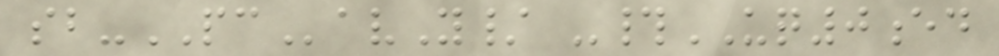sb-PCavY/ -#UQ0ed
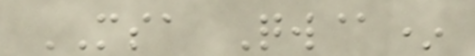MSA Qw@*
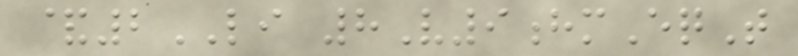&2LI 8V9hmEqT
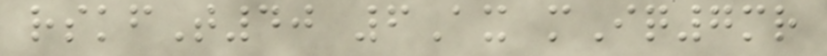rskfT40 6Ax mIq7mr
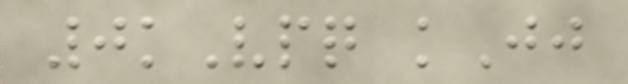0kVpq kJj
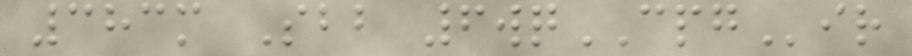383m Sbb 6wqCPGir
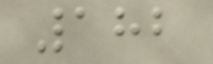182
